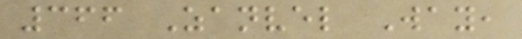366 Zanvel Way,
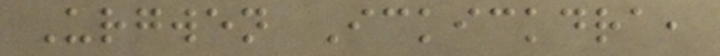Urgwen Ickickdra,
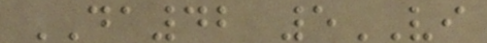DA42 5VI
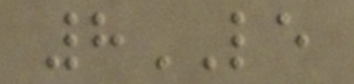8LE
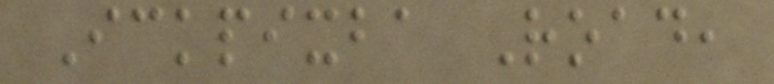Ickpixba Road,
